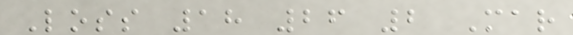Loss 18 26 2 Mar
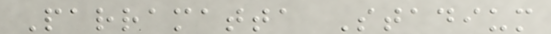Parramatta Stadium
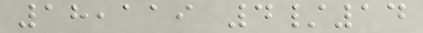18,119 4/14
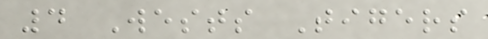4 Wests Tigers
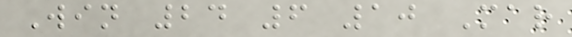Win 24 6 10 Mar
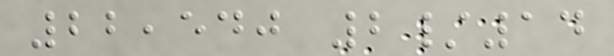22,540 2/14
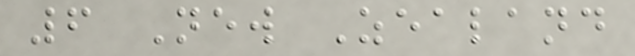6 New Zealand
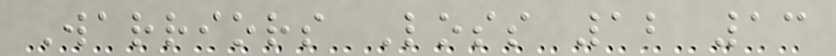Warriors Loss 12 13
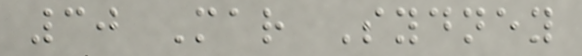30 Mar Sydney
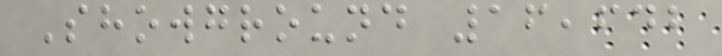Showground 16,642
